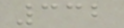332
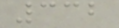332
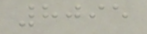8095
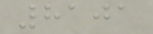8101
